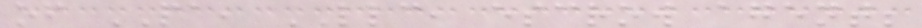of PA, LLC, escrow agent;
